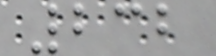232
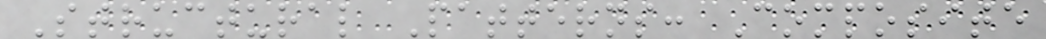Structural Patterns: Composite
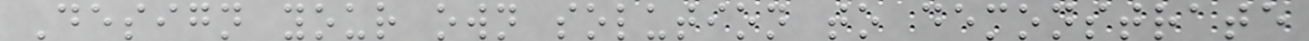Design your own solution to demonstrate
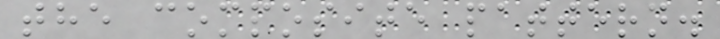the composite pattern.
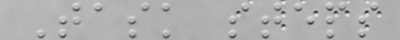Task steps
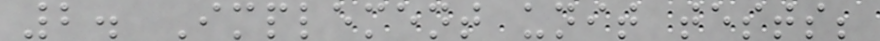2. Implement unit tests;
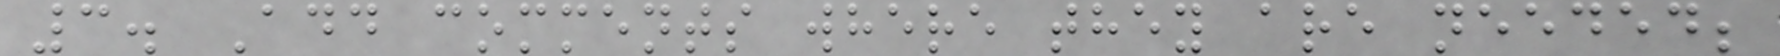3. Add comments where they are needed;
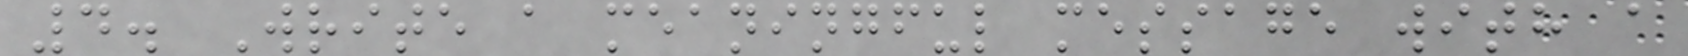4. Write a meaningful message with a
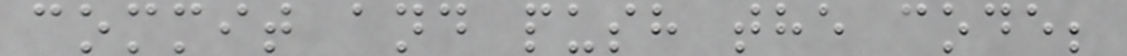commit and push the code;
